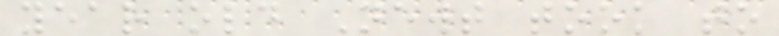year old Newt took to
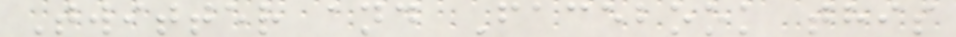Twitter and Facebook this
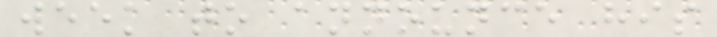week to announce his
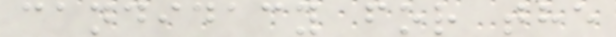candidacy for the
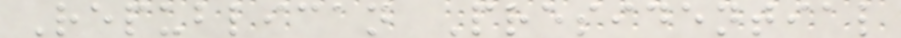Republican Presidential
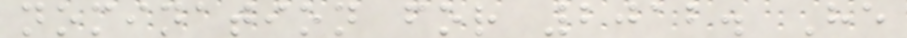nomination for 2012. He
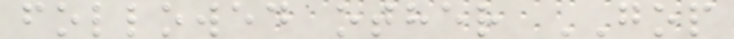followed other GOP
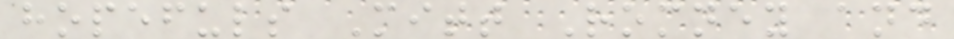hopefuls Mitt Romney and
